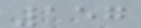157
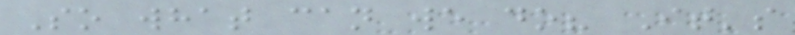So what can we do? It's
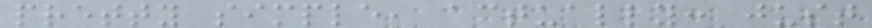pretty simple, actually: just
